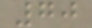70
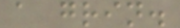a grin.
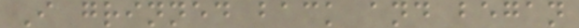I grinned back and began
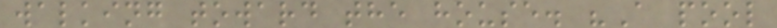walking toward the house. "A pool
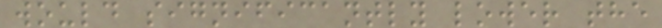would significantly lower the
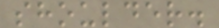shoulder.
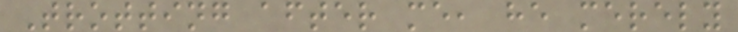Trotting after me, he merely
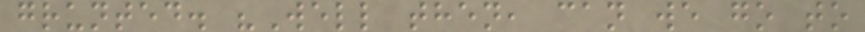grunted. "Well then, can we go to
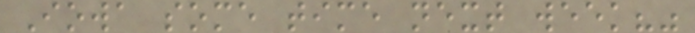Iowa some time next week?"
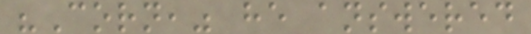"Corn," he answered
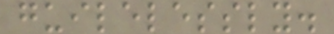guilelessly.
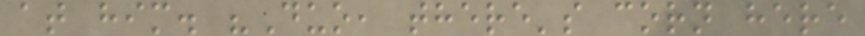at him. "Duo, there's corn here
